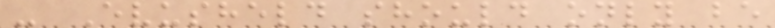- Evusheld should only be
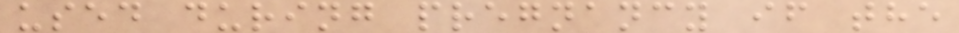used during pregnancy if the
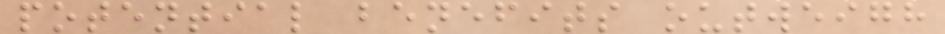potential benefits outweigh
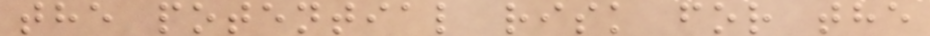the potential risk for the
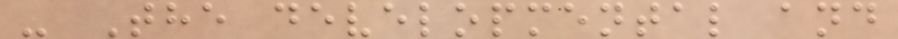- The developmental and
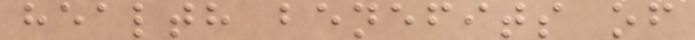health benefits of
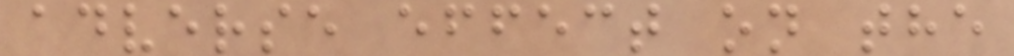adverse effect on the
